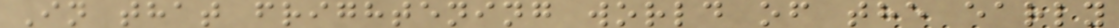In that frightening world of the early
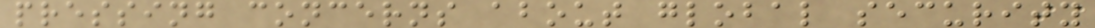pressing concerns about global security
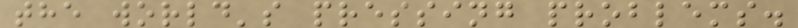the world's pressing problems.
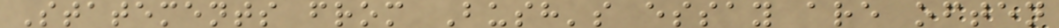Statements from Bush's essay are often
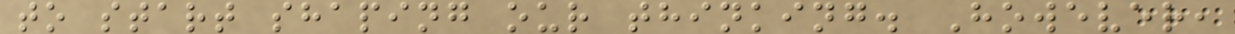to start shaping our thinking. However,
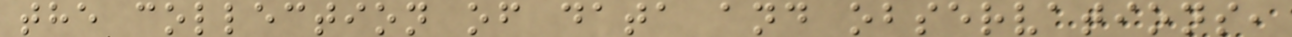the collection of data and observations,
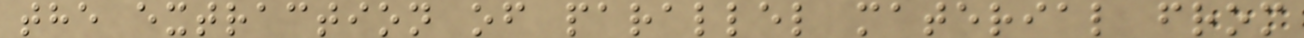the extraction of parallel material from
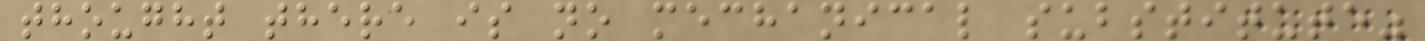thought there is no mechanical substitute"
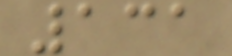131
